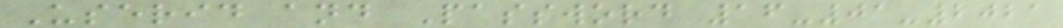Userid and Password 16-01-2021
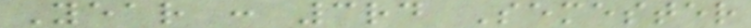Year : 3rd Semester
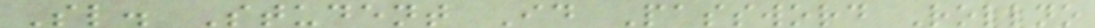Sl. Student Id Password Rollno
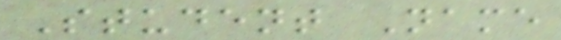Student Name
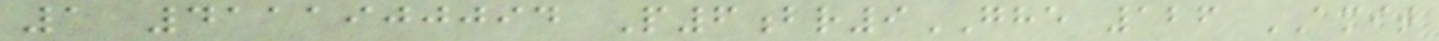1 4111900094 P6br9GHE 126 AMIT
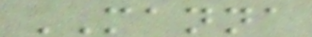MANNA
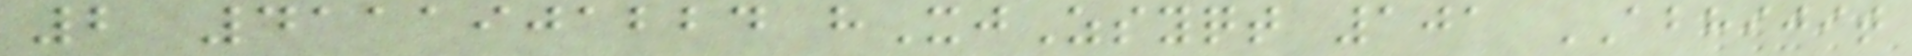2 4111901224 hXjZsyqt 101 ABHIJIT
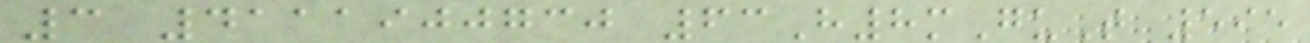3 4111900730 63H8mGuT 595
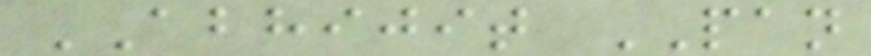ABHIJIT PAN
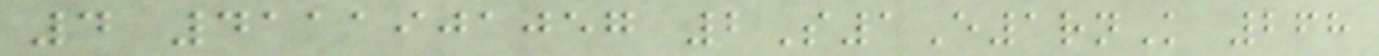4 4111901057 2S1E1rnK 268
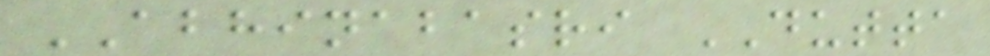ABHINABASRI DUTTA
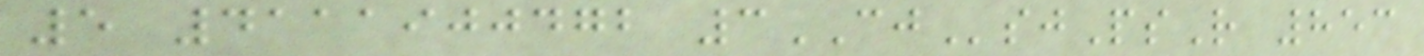5 4111900472 3CJsjPsR 853
